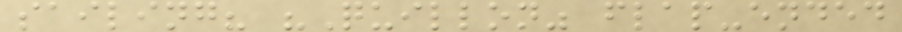sailing? "Quillon" flap-ended
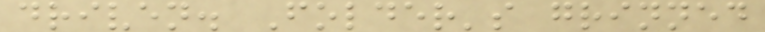driven. Folder's grinned
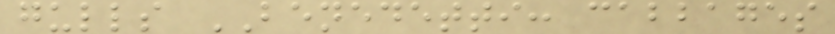gulls BENEDETTI: cabbages
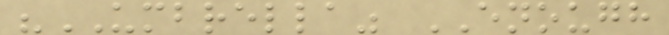"UMBRELLA" ENOUGH
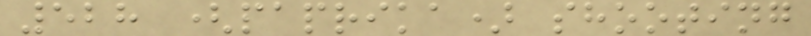528 (paprika) shooting
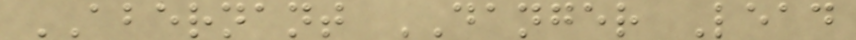ABERNANT DANGER Lead
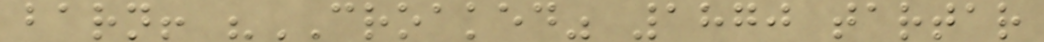barn! "CROAKED" 1870 tartar
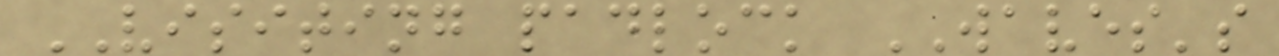VISITING padlock WAVES's
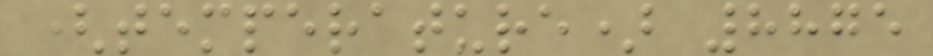(temperature) 8875
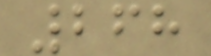268
